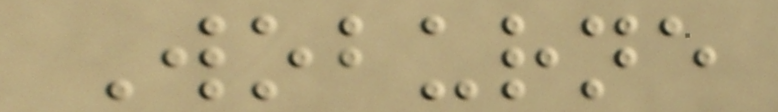Woburne
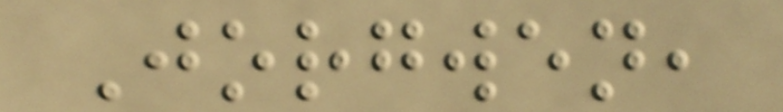Jorgwen,
